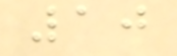10
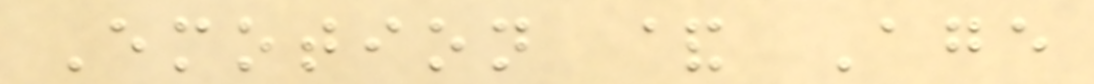Emotion & Age
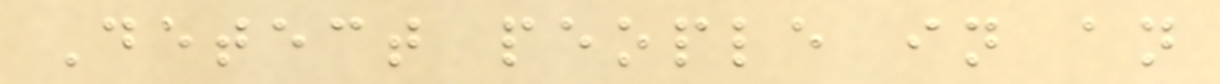Detect people in an
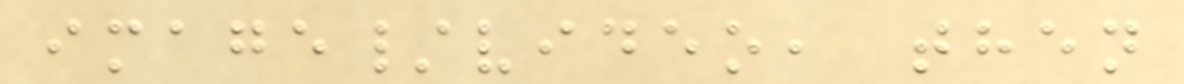image/video, then
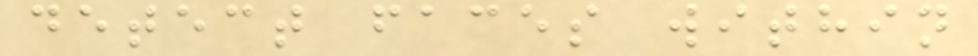detect faces within
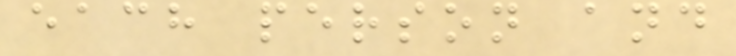each person and
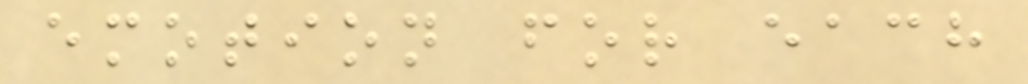emotion for each
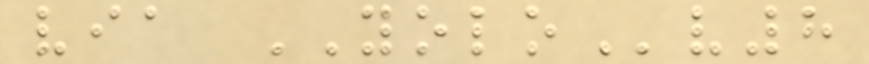via YOLOv8
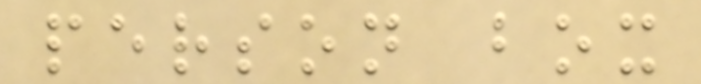person box
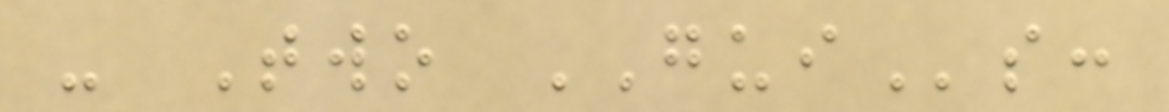- Two GUIs:
